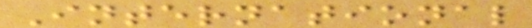International
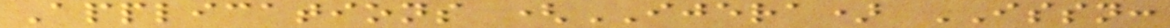Applications (IJERA) ISSN:
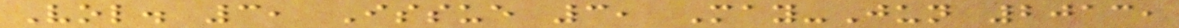Vol. 3, Issue 3, May-Jun 2013,
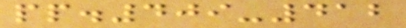pp.409-412
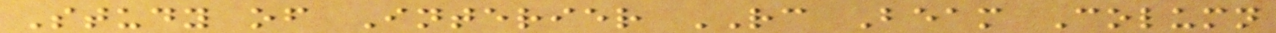Study of Interier RC Beam Column
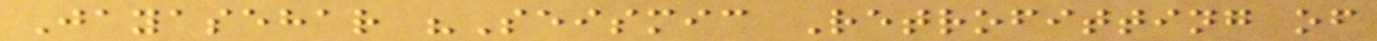Jayasehar "Seismic Retrofitting of
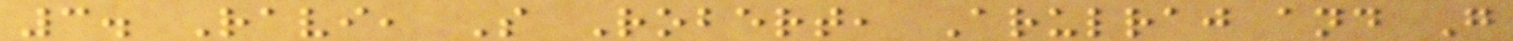3. Ravi, S Robert, Arulraj and G
